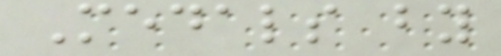Medals by
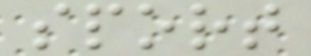sport
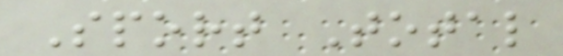Sport Total
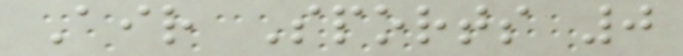Air Sports 0
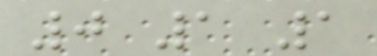0 1 1
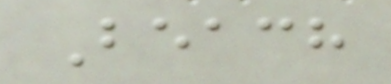Beach
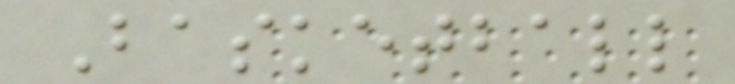Basketball
